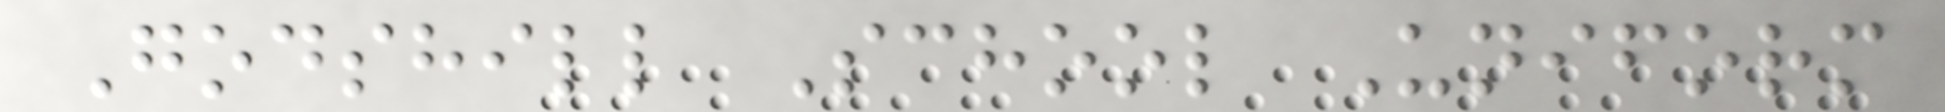Godshill School Uniform
